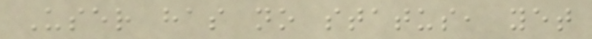User has no status, yet
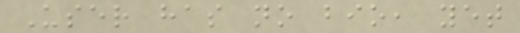User has no bio, yet
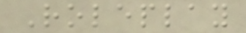Roleplay
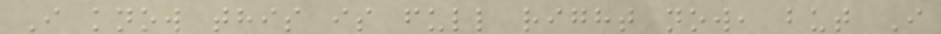I know this is full right now, but I
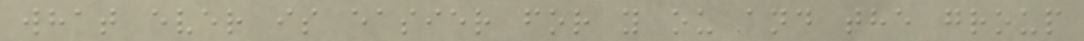what ever is easier for y ou and the group
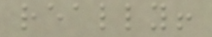really!
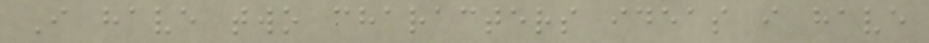I have two characters ideas i have
